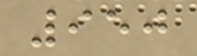950
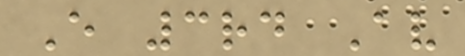E 3rd Av
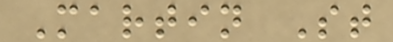Martin St
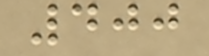400
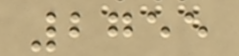2755
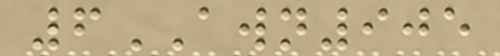6AWN905
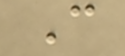C
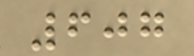607
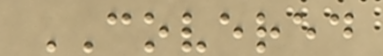COVERED
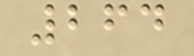264
